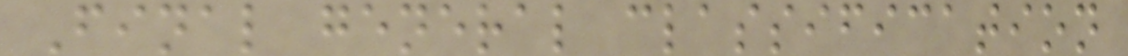Final general classification
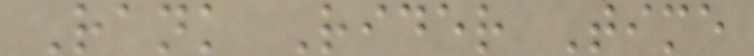Rank Rider Time
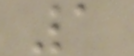1
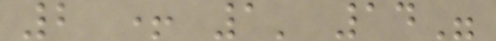2 + 1' 14"
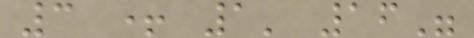3 + 1' 16"
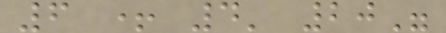6 + 4' 20"
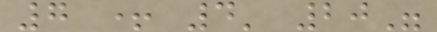7 + 4' 20"
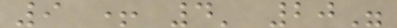9 + 4' 20"
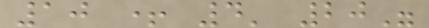10 + 4' 20"
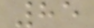85
